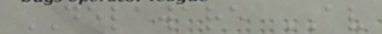DELAWARE AV
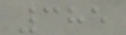385
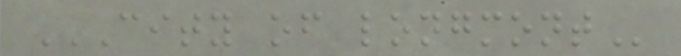CITY OF LONGMONT
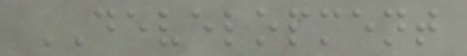DEVELOPMENT
